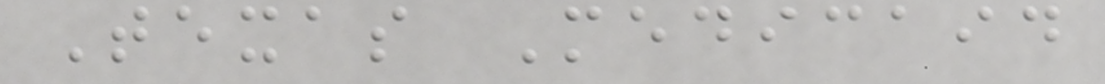Texas Medicaid
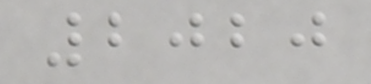2020
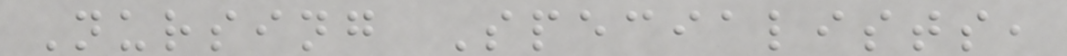Nursing Specialists,
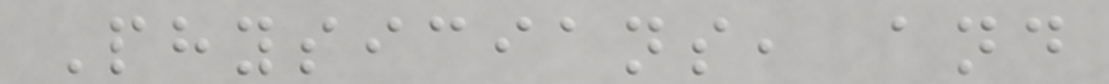Physicians, and
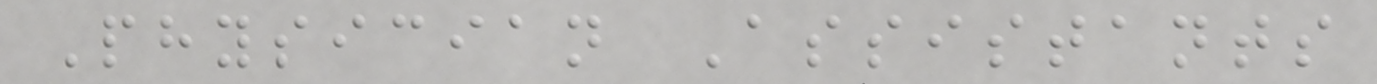Physician Assistants
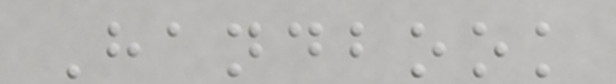Handbook
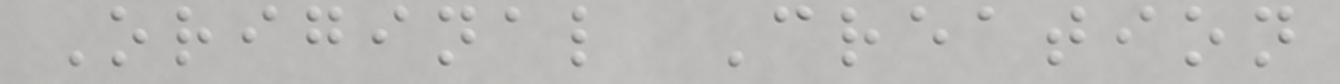Original Creation
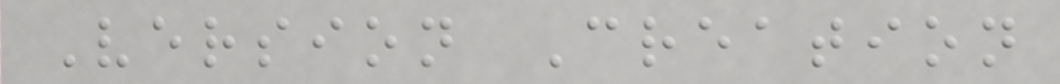Version Creation
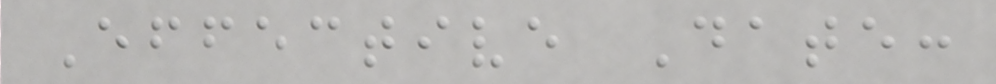Effective Date:
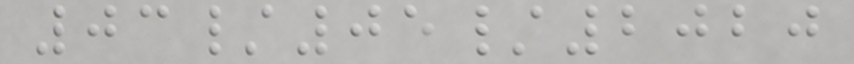03/05/2020
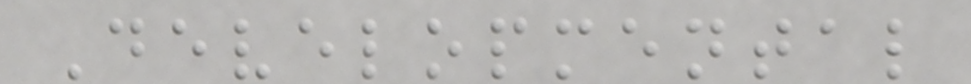Developmental
